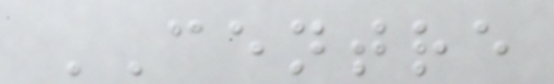CENTRE
